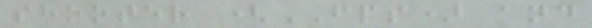shooter (FPS) and
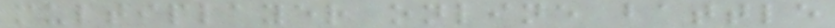multiplayer online battle
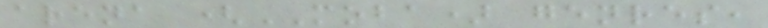arena (MOBA) genres,
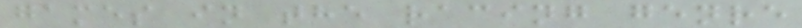games in the racing genre
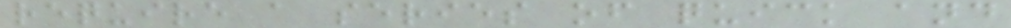require a series of quick and
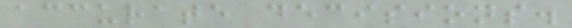accurate decisions.
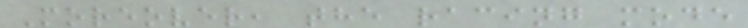Moreover, the racing mode
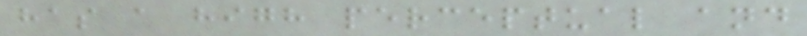has a high perceptual and
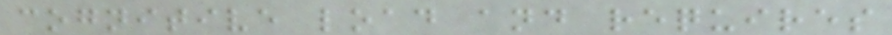cognitive load and requires
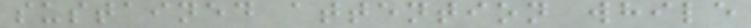sustained attention while
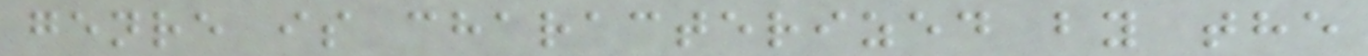genre is characterized by the
